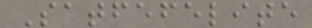Satfefelite
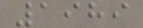1989
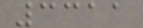3311
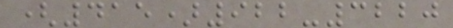(415)922-3220
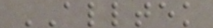ALLTEK
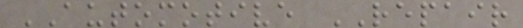AUTOMOTIVE REPAIR
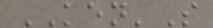KEN'S
